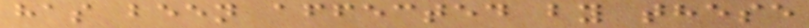has been affected by these
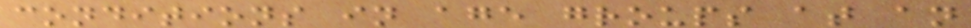conditions in age groups at an
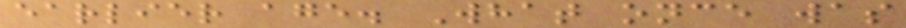earlier age. What once was
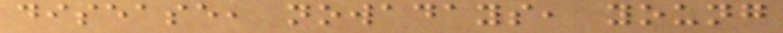disease, nowadays, young
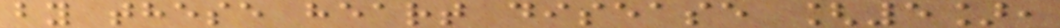by these heart disease [5],
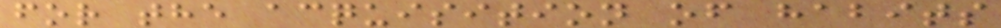for the acquisition of habits
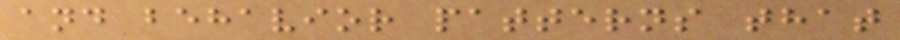and behavior patterns that
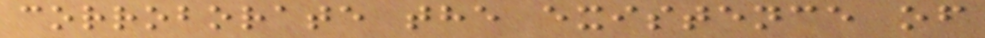corroborate the existence of
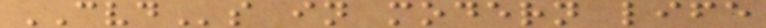CVDs in modern life
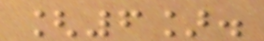[6].
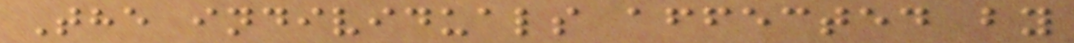The individuals affected by
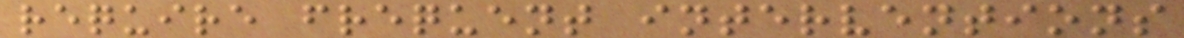require frequent interventions
